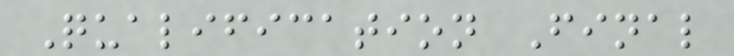Qualification Final
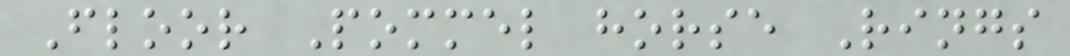Floor Pommel horse Rings
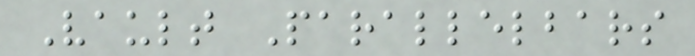Vault Parallelbars
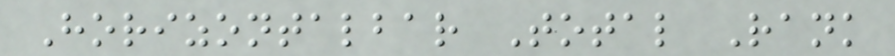Horizontalbar Total Rank
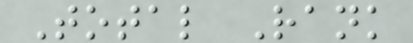Total Rank
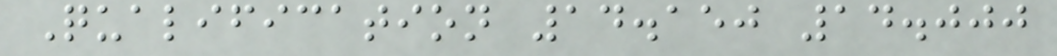Qualification 14.150 14.000
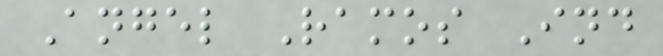Angel Ramos Ind
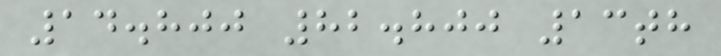14.800 82.800 13th
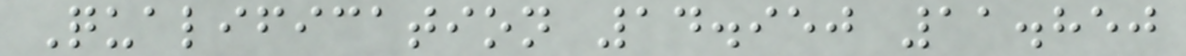Qualification 14.950 11.850
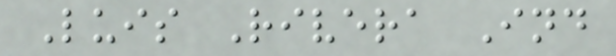Luis Rivera Ind
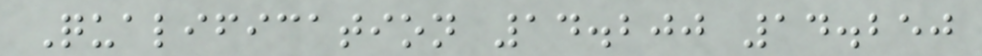Qualification 14.200 14.250
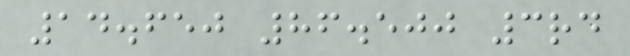14.650 86.500 3rd
